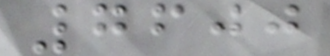7600
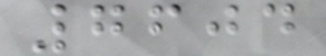7604
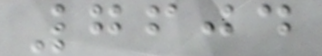7604
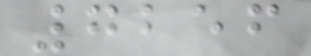7256
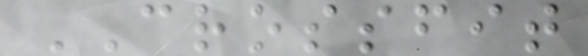CROSSFIT
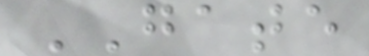GATE
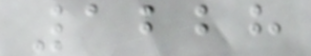1228
